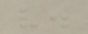v.
